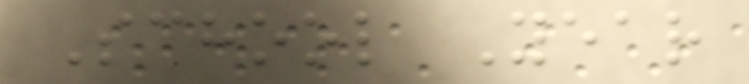School Year
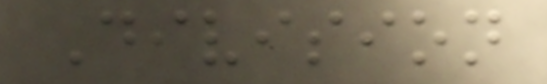Division
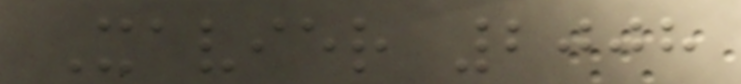Xavier 2008
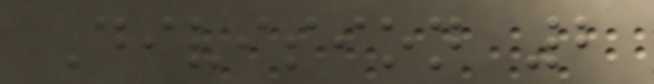Division 2
